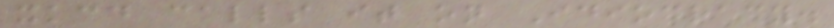xkcd calls it on Idiocracy.
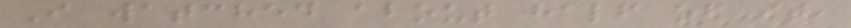I watched about half of it,
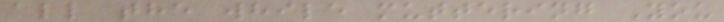all the while muttering You
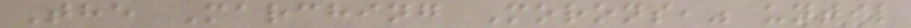The Marching Morons," until
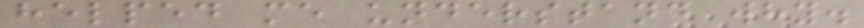helped me understand why.
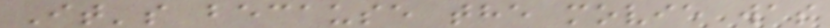It's because the movie was
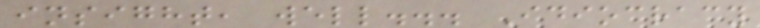insight, well... Idiocracy
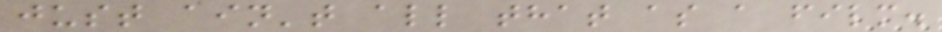just ain't all that as a film.
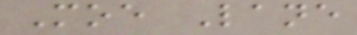Moe Lane
